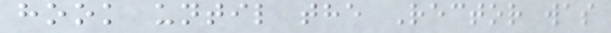hook until the Rector was
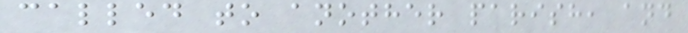called to another parish, and
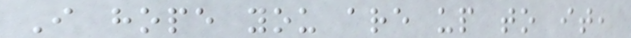I hope you are up to it,
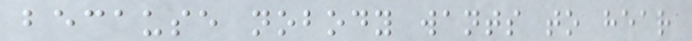because nobody wants to hear
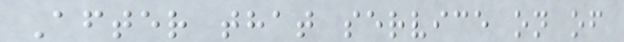After that service on of
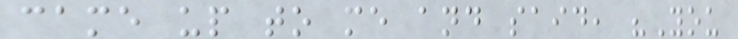came up to me and said, "You
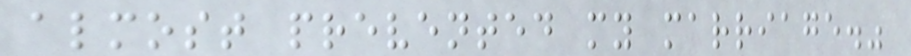almost prevented my marriage."
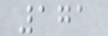171
